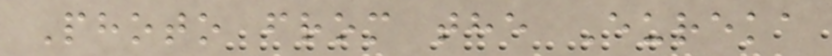Photo from the Eureka
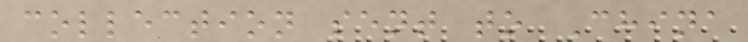collection sent to China
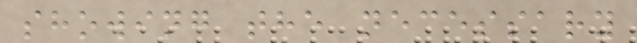showing the necessary
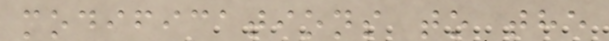modifications to the
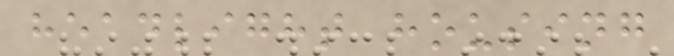headlight housing
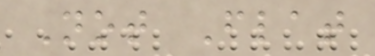Not Flat
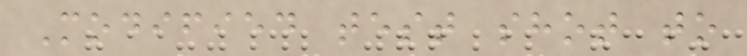Modified test shot to
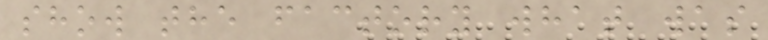show the factory what was
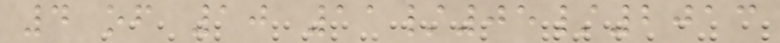4 of 10 11/05/2013
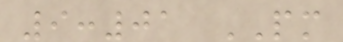9:01 PM
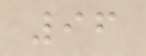96
